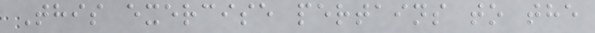This exercise pertains to the
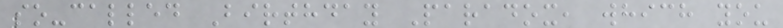so-called Birthday Paradox, which you
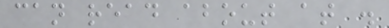can read about at .
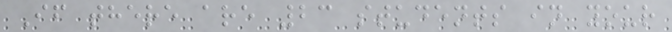If there are 23 students in your
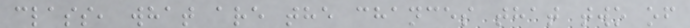class, what are the chances that two of
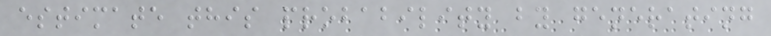estimate this probability by generating
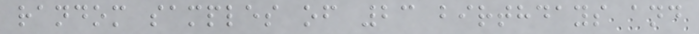random samples of 23 birthdays and
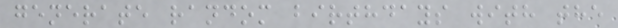generate random birthdays with the
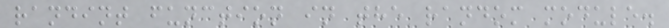randint function in the random module.
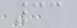33
